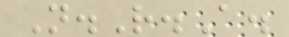N.R.A.
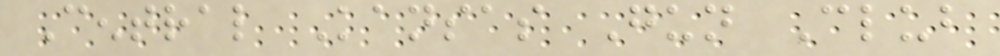Central Kansas Gun Club
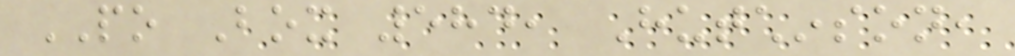PO Box 584, Hutchinson,
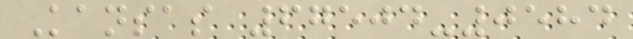Kansas 67504-0584
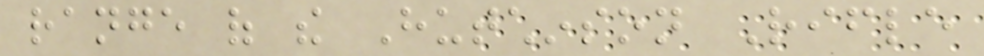range of the Hutchinson Rifle
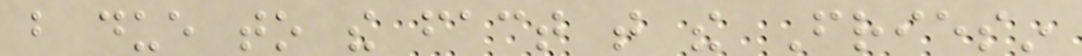but due to the fact that the Friesin
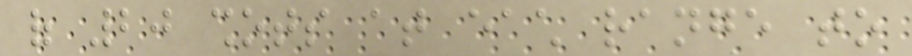of 20 shots at each range to
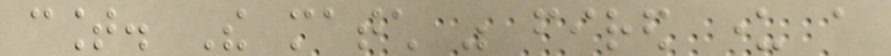count. The match was fired under a
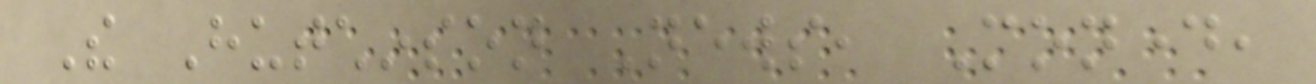The Hutchinson News, Monday,
